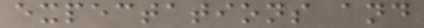expectations and
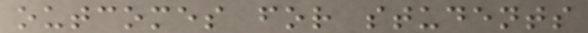outcomes for students
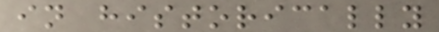in historically
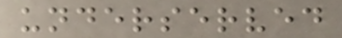underserved
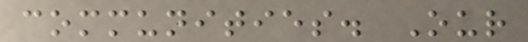communities. Our
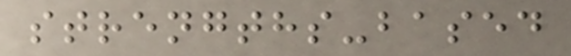strengths-based
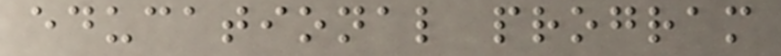educational program
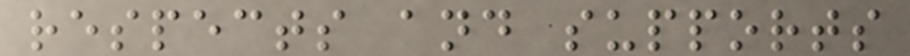respects and supports
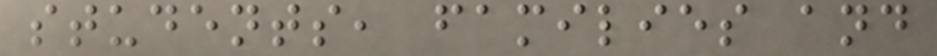students, families and
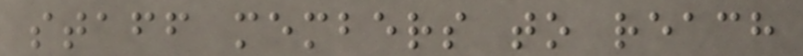staff members to reach
